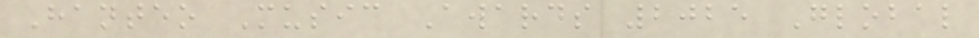Hanteo Music Awards 2025 Global
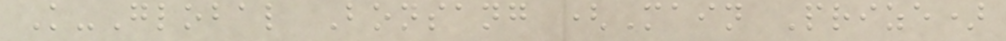K-Global Bonsang (Main Prize)
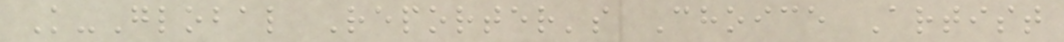K-Global Reporter's Choice Artist
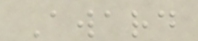Award
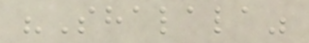"Shalala"
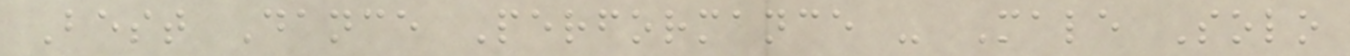Best Dance Performance - Male Solo
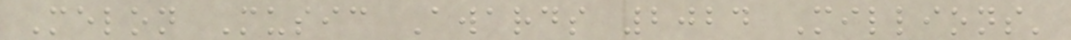Melon Music Awards 2024 Millions'
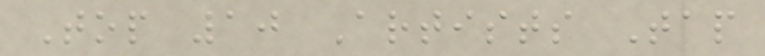Top 10 Artists Tap
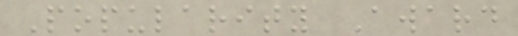Popularity Award
